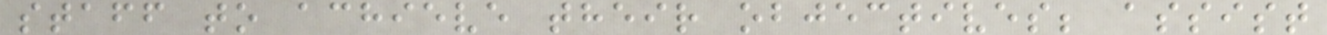staff to achieve their objectives; assist
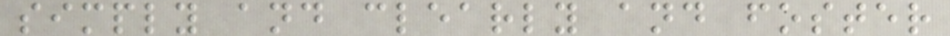simply and clearly and foster
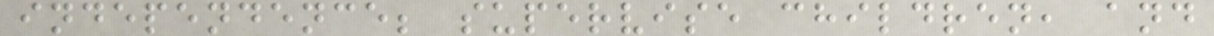independence; supervise children, and
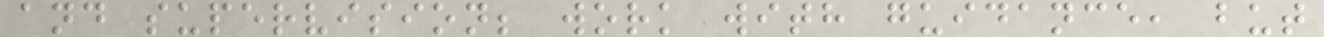and supervision; work with guidance, but
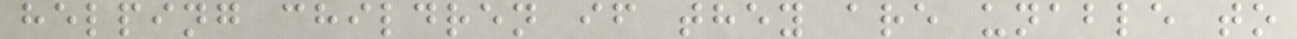helping children if they are unable to
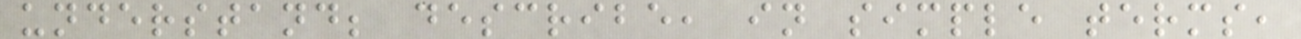understand; describe, in simple terms,
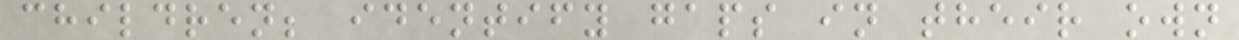children; identify gaps in their own
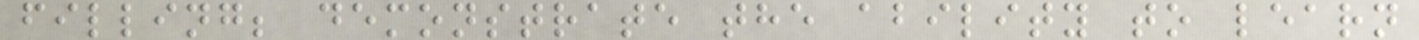filling; demonstrate the ability to learn
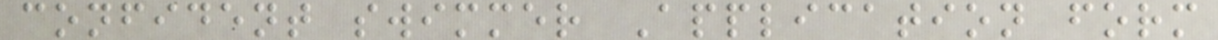confident swimmer Application form
